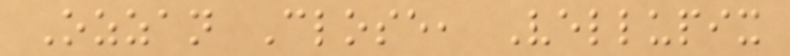Ozzan Close, Vellupix
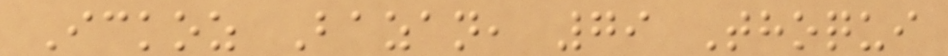Ickoz Bazan, 79 Thoqui
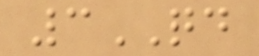3QD
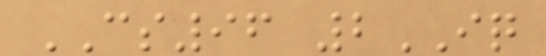CS96 2IQ
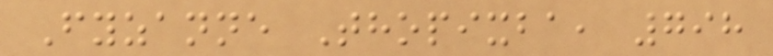Fyzanne Thopixba, 798
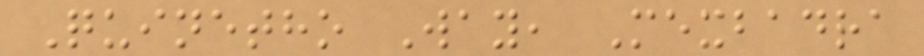Quinetho Way, Mexbadra
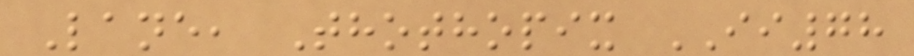Lane, Thothopix II78
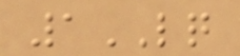1LQ
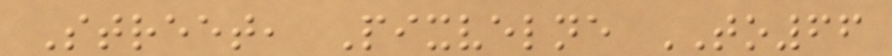Street, Pixvelne TO66
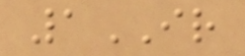1IR
